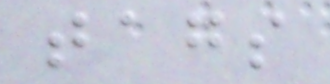tags
